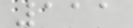111
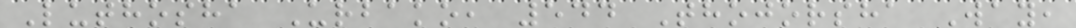Luthosha Urbako, 544 Thojorsha Way,
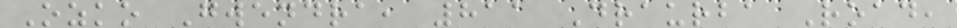Ozko Gwendra, 811 Draurba Road,
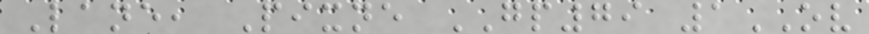Lane, Pixne GP79 1OV
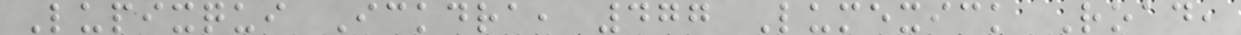Lupixqui Ickdra, 477 Lumexick Road,
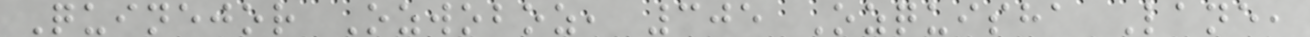Quinejor Ozwoboz, 305 Ozquisha Lane,
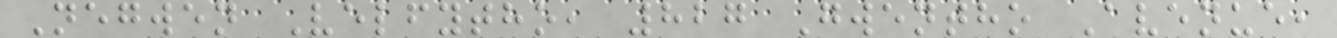Negwen Velfytho, 827 Gwentho Avenue,
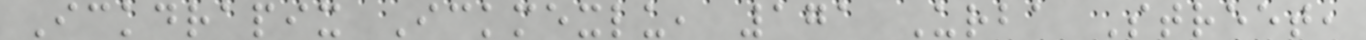Ickdrapix Ickmexlu, 171 Urba Street,
